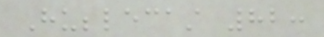Hubblecast 82:
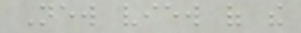New view of the
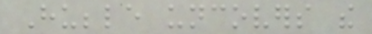Hubble uncovers the
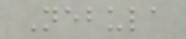Nebula
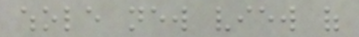whole new view of
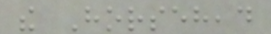the Horsehead
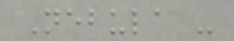Nebula -
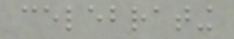celebrating
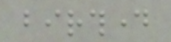birthday
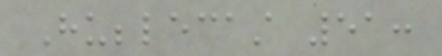Hubblecast 51:
